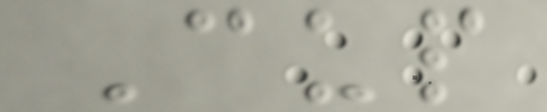Cup
